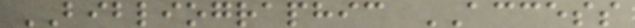BIBLIOGRAPHIC ACCESS
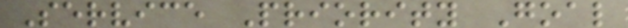Service Priority Goal
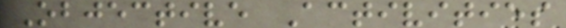Objective Activities
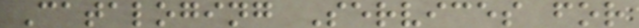Cataloging Services for
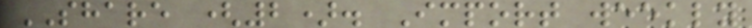SHARE (2). Import weekly
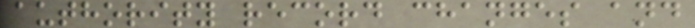authority record changes and
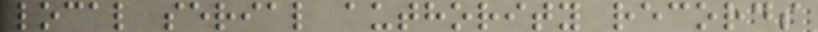local serial authority records
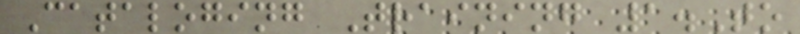Cataloging Training 1.To
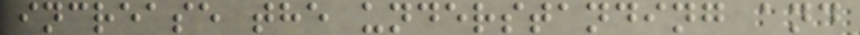increase the understanding and
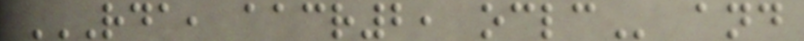RDA, AACR2, OCLC and
